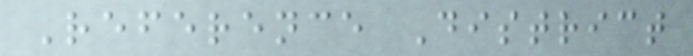Reference District
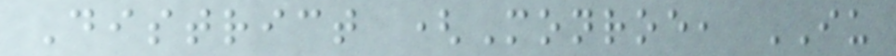District (Monroe, IU
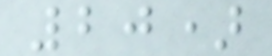20)
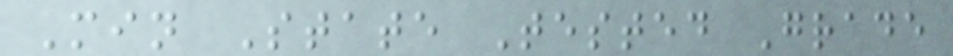Min State Tested Grade
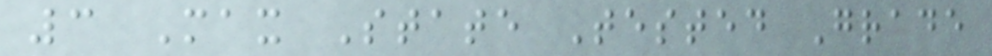3 Max State Tested Grade
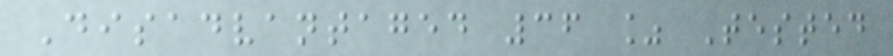Disadvantaged 36 % Tested
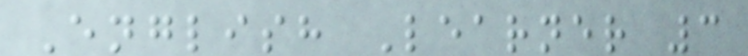English Learner 3
